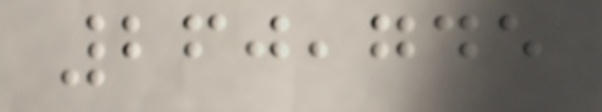260,745
